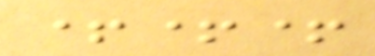+++
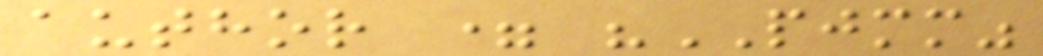author = "PJMM"
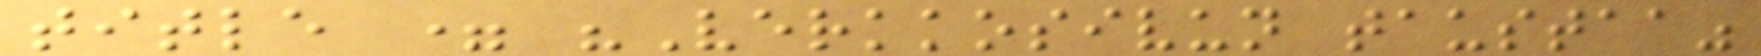title = "Verkkosivun taustaa"
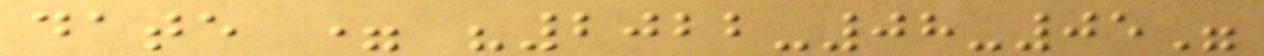date = "2022-08-05"
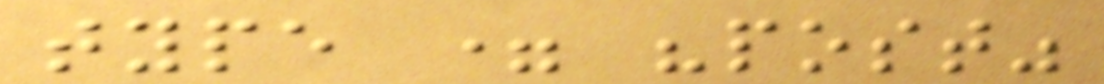type = "post"
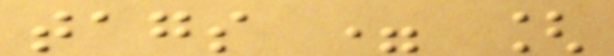tags = [
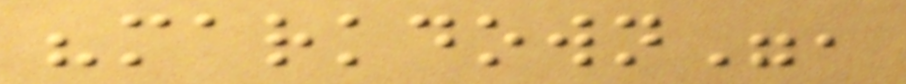"markdown",
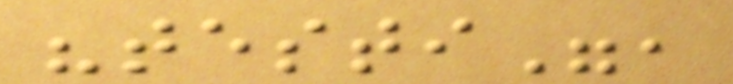"testi",
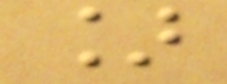]
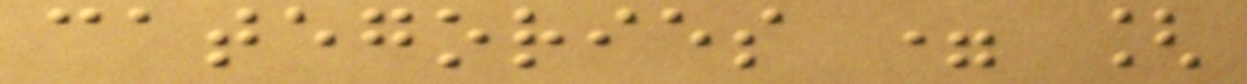categories = [
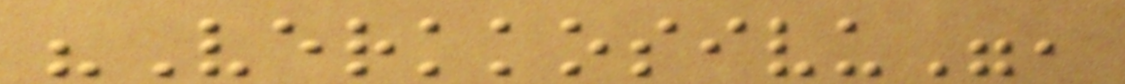"Verkkosivu",
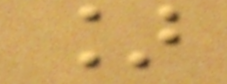]
